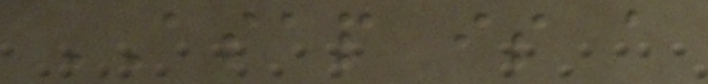ASAP is a
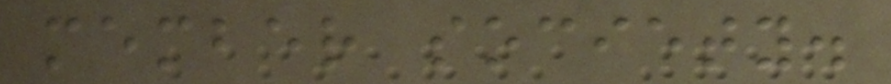member society.
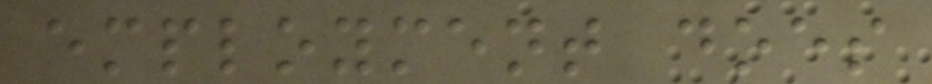employment does
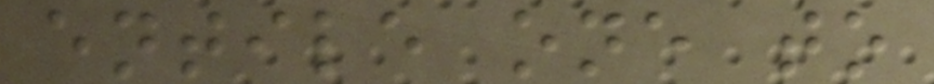entile one to
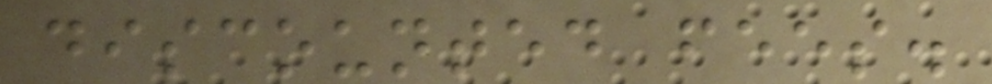discounted fees.
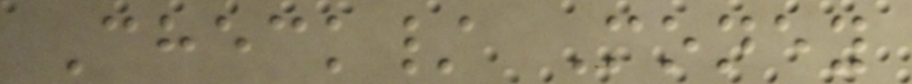Check/ Money
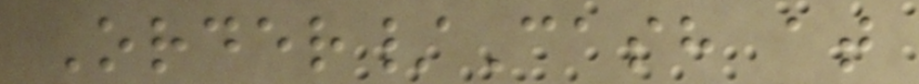Order/Cash at
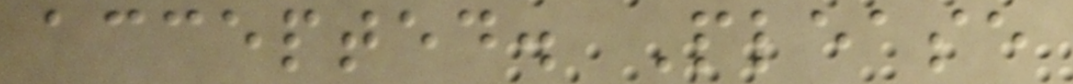accepted. Please
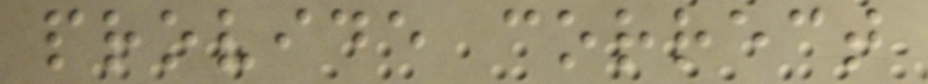provide correct
